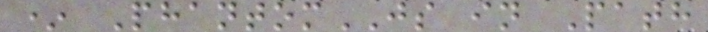* PhantomJS in Path
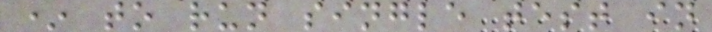* to run single test in
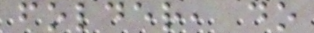folder, do
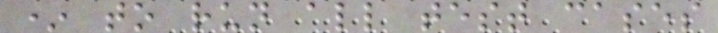* to run all test cases
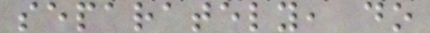separately, do
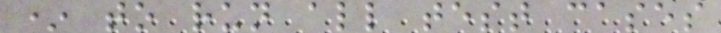* to run all test cases
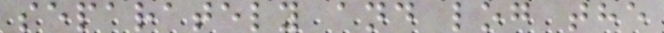separately and log the
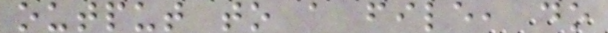output to a file, do
